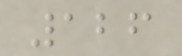126
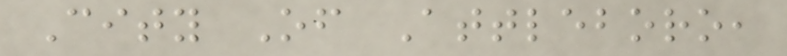City Of Attleboro,
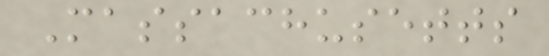Massachusetts
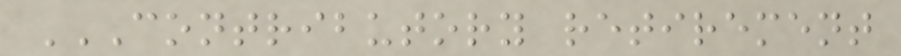CONTRIBUTORY RETIREMENT
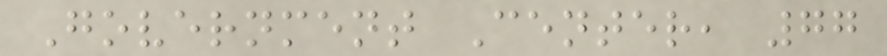Government Center, 77
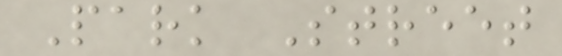Park Street
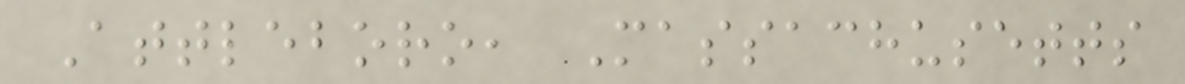Attleboro, Massachusetts
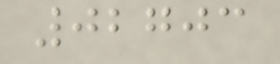02703
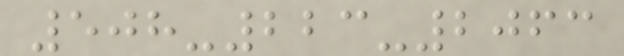508-223-2063
